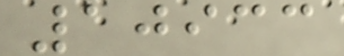10933
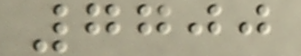7700
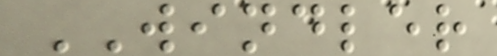WINDLER
